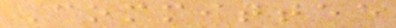Committee
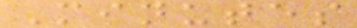Minutes
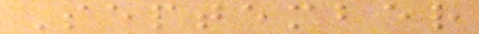September
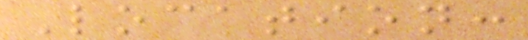Location:
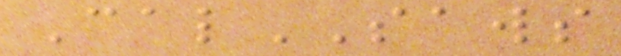CalSAWS
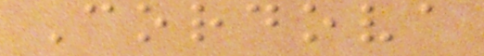Cordova
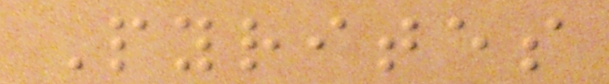Pyrites
